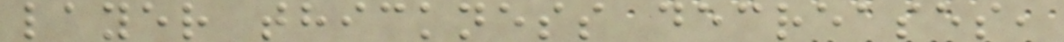layer thickness decreases,
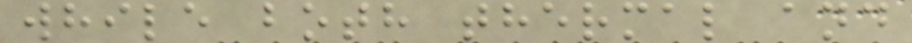while both thermal and
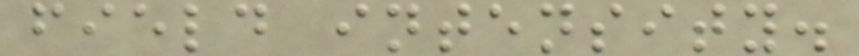field intensity.
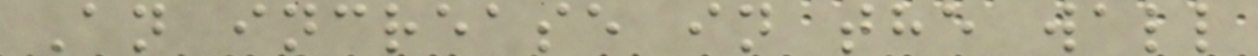An increase in the wall
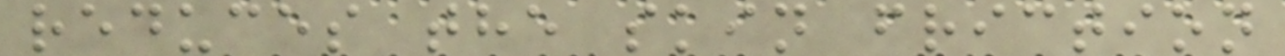reduces the skin friction
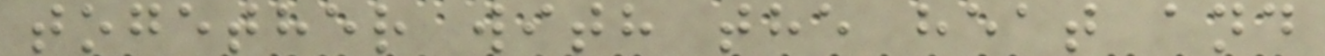together with the heat and
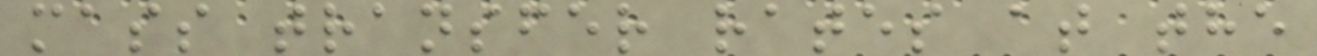mass transfer rates at the
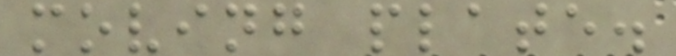moving plate.
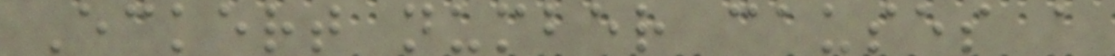Eckert number causes a
